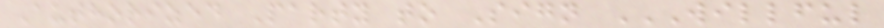Authorized Party to Sign WILLFUL
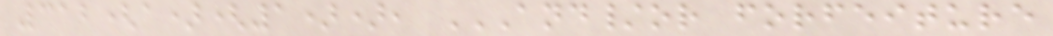312(a)(1)), AND/OR FORFEITURE
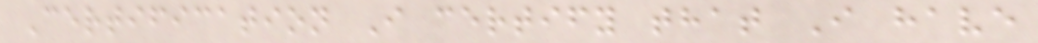Certification I certify that I have
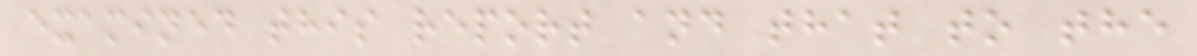examined this report and that to the
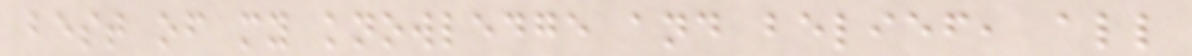best of my knowledge and belief, all
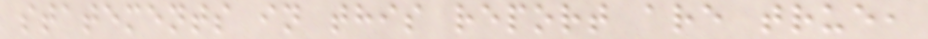statements in this report are true,
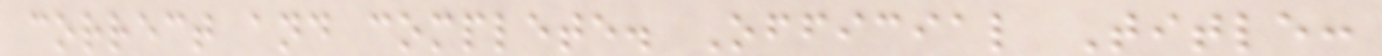correct and complete. Official Title:
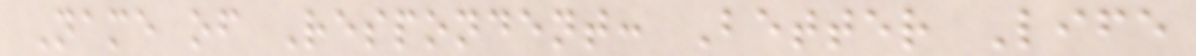Name of Respondent: Better Life
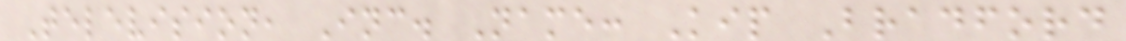Television, Inc. Name: Kip Bradford
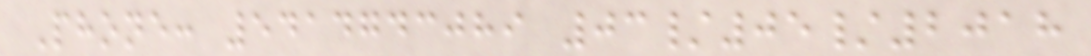Phone: 5414743089 03/05/2018
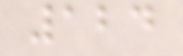124
